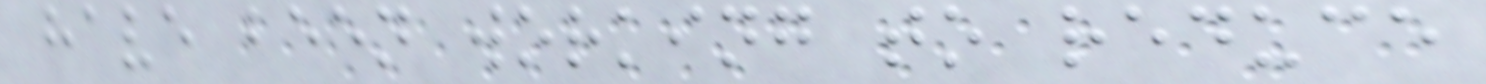have been working to reduce
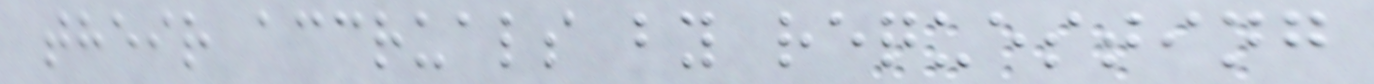their accruals by requesting
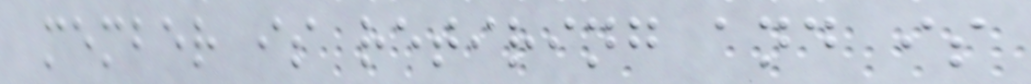member is retiring and is
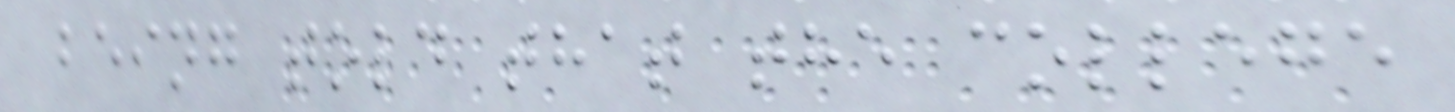being told that the college
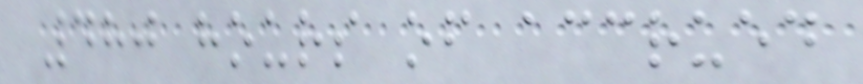480 hours of accrued
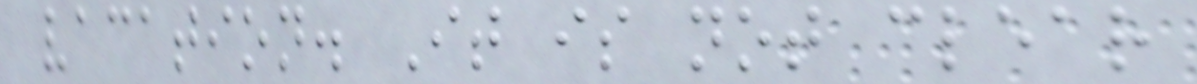vacation. It is not clear
